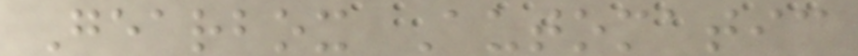Gearbox Automatic
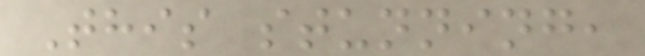This stunning,
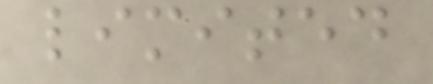limited
